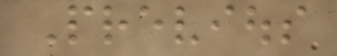Previous
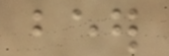beer
